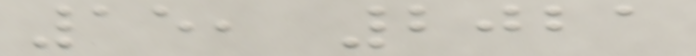15, 2021
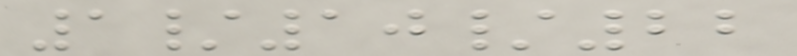1/10/22
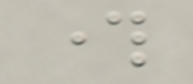through
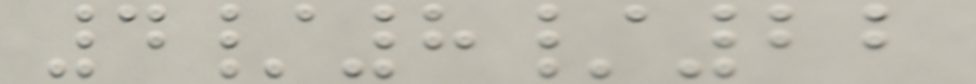4/8/22
